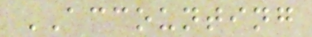ACCOUNTING
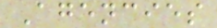Agencies
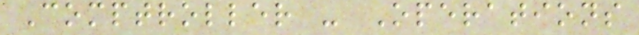Comptroller - Operations
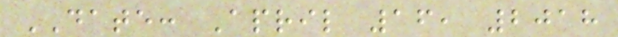DATE: April 16, 2018
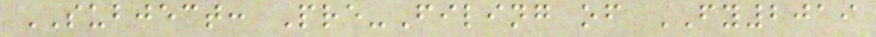SUBJECT: Pre-Filing of FY2019
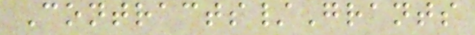Contracts/Grants
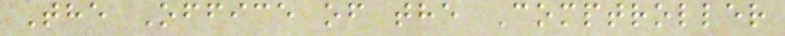The Office of the Comptroller
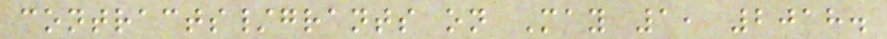contracts/grants on May 1, 2018.
